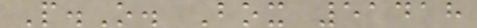P.O. Box 51418
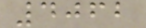4062
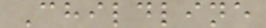Childline
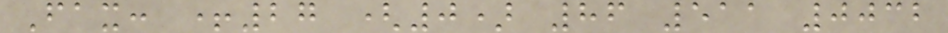Fax: +27 (0) 86 511 0032
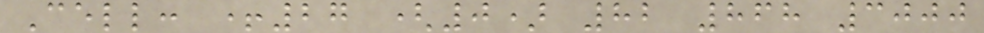Cell: +27 (0) 82 868 3000
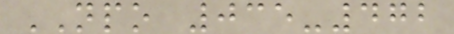NPO 035-472
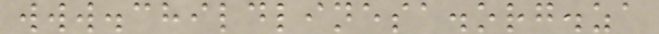www.childlinesa.org.za
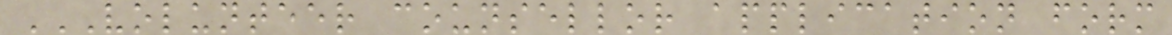VOLUNTEER COUNSELLOR APPLICATION FORM
